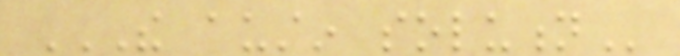THE AUSTIN SOLUTION
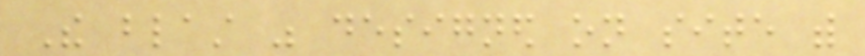The blast was designed on site with
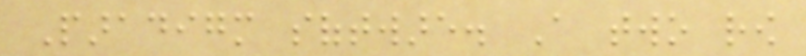Paradigm software. A two row
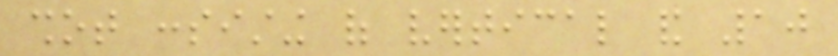shot consisting of vertical and 10
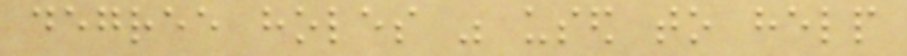degree holes was used to help
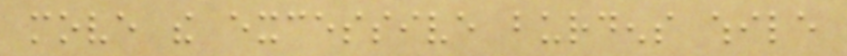move the excessive burdens while
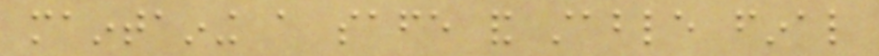maintaining a safe and stable final
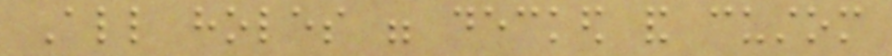All holes were decked and custom
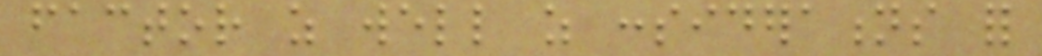factor as well as considerations for
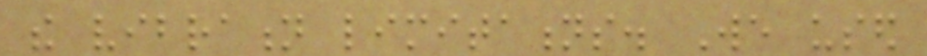the vibration limitations. We used
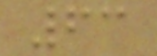63
